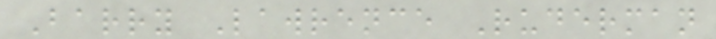Barry Lawrence Ruderman
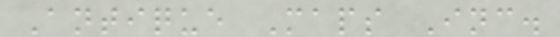Antique Maps Inc.
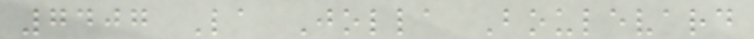7407 La Jolla Boulevard
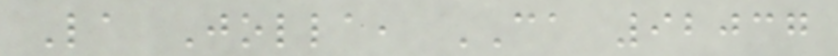La Jolla, CA 92037
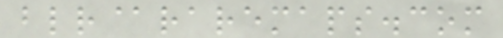blr@raremaps.com
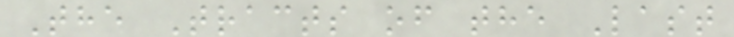The Tracts of the Last
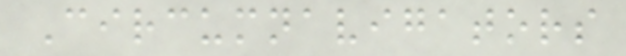Circumnavigators
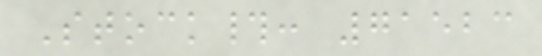Stock#: 71523
